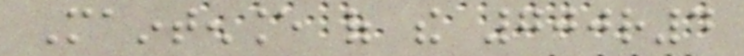Maintenance of the 700r4
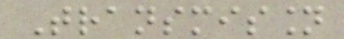Transmission
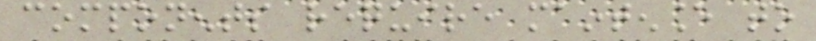components require maintenance to
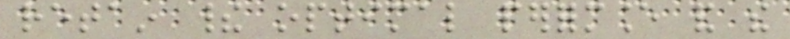retain their optimal performance and the
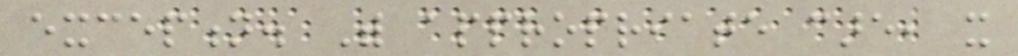exception. With appropriate care, it
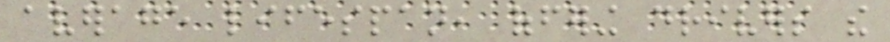average lifespan, offering drivers the
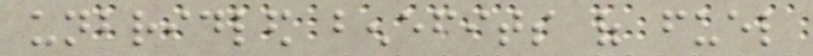unbridled benefits of fuel
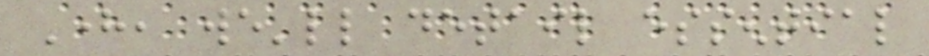Here, we'll detail essential
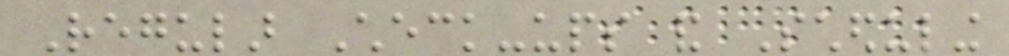Regular Check-ups and Scheduling
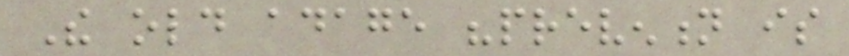The old adage "prevention is
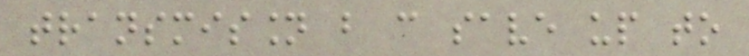transmission but can save up to
